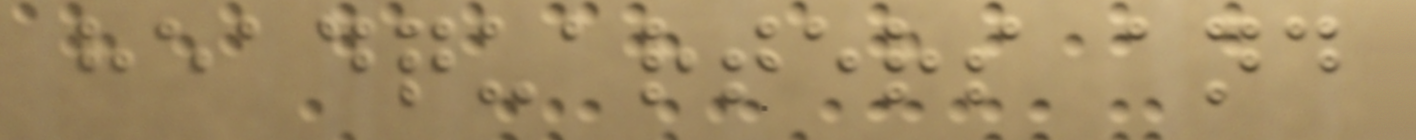headquarters and
